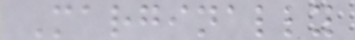Marginally
